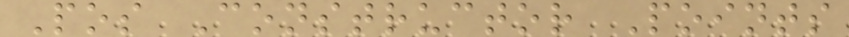Pos Constructor Points
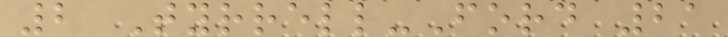2 Tyrrell-Ford 21
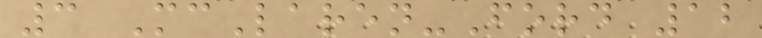3 McLaren-Ford 12
